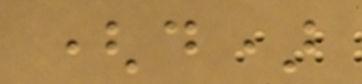(d)
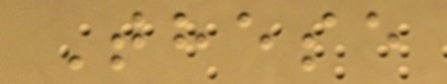These
